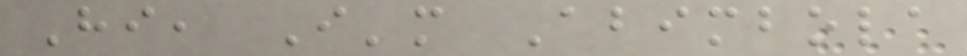Hi, I'm Abimbola
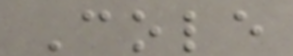Cole
